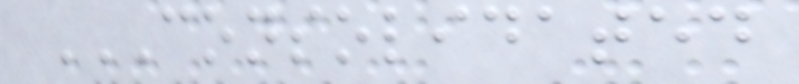CONSOLIDATED
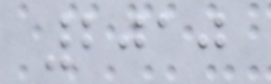2010
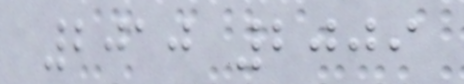2010 2009
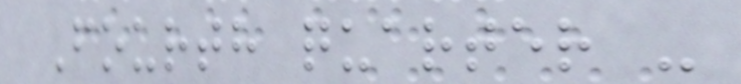Fourth quarter -
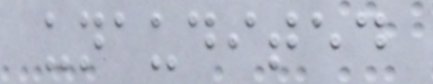unaudited
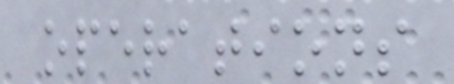operations
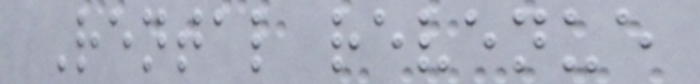Rental revenue
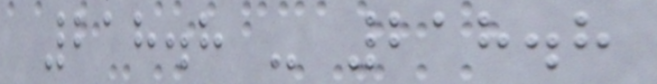218.8 - 218.8
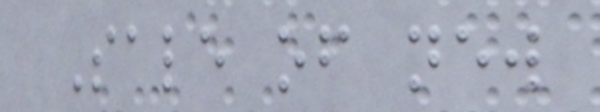Sale of new
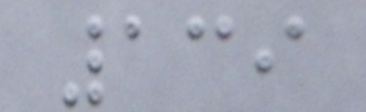139
